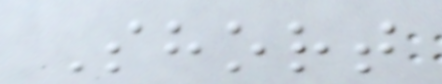Short
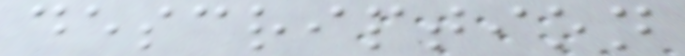description
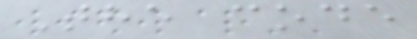The code
